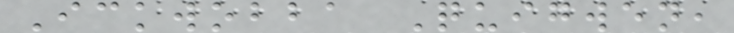Ickwobba Quigwen,
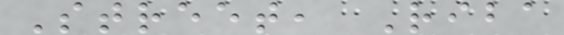Street, Riba
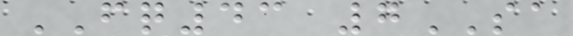FQ43 7SA
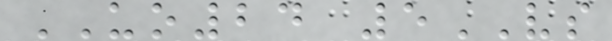UO24 5VS
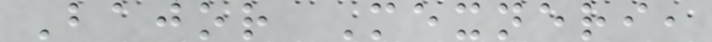Bajor Mexneri,
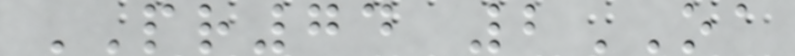PR74 2OA
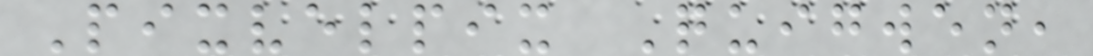Pixvelpix Quigwen,
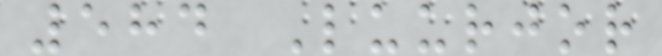584 Luurjor
